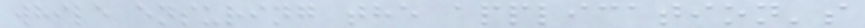while ensuring the application's
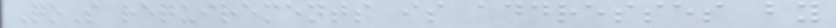QoS requirements is addresses by
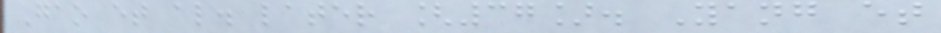Gao et al. later [37]. Yang et
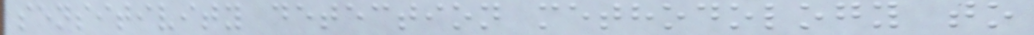sensitivity detection methodology to
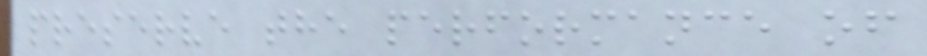preserve the performance of
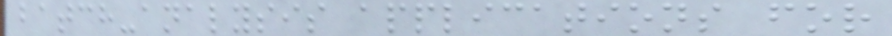batch-analysis applications for
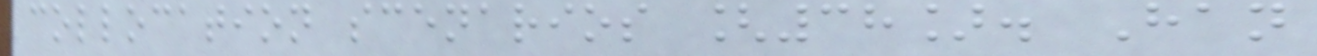collocation scenarios [38]. Han
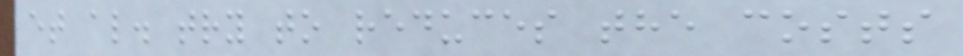et al. try to reduces the costs
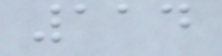114
